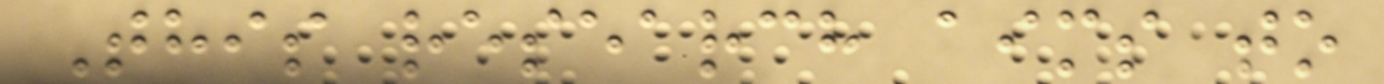This research aims to
